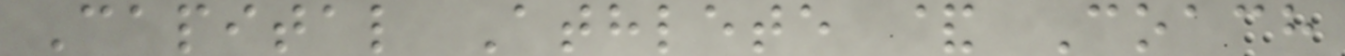Capital Athlete & Coach
